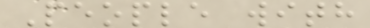People with
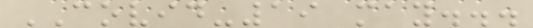COVID-19 may...
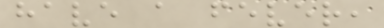have a fever,
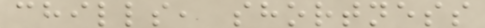chills, shortness
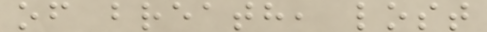of breath, lost
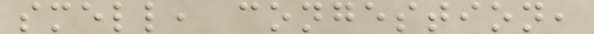smell, congestion,
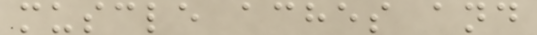muscle aches and
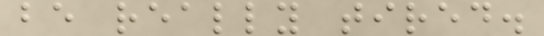be really tired.
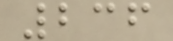236
